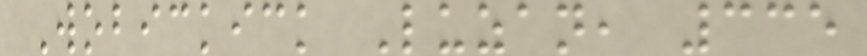Wobickick Luzan, 335
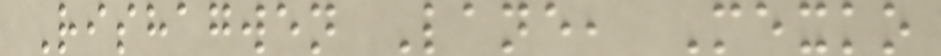Rishagwen Lane, Mexko
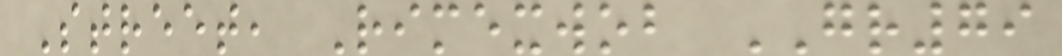Street, Rimexwob GR79
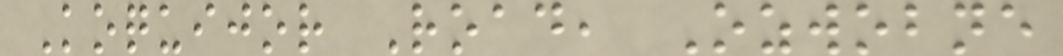Koquijor Road, Ozwobne
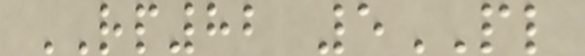RP82 5PL
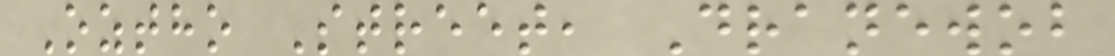Oztho Street, Dranewob
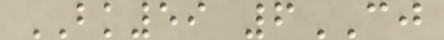BK59 6CJ
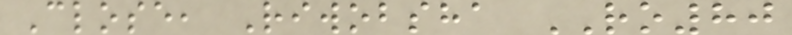Close, Riwobsha RO80
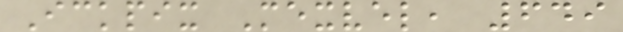Ickpix Mexvel, 649
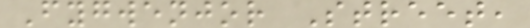Fygwenjor Street,
